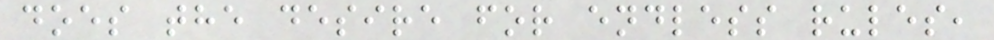does the desire for endless rules,
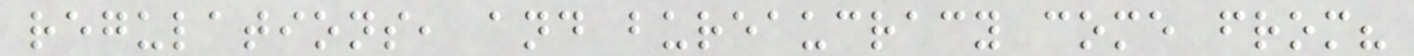regulations, and bureaucracy come from?
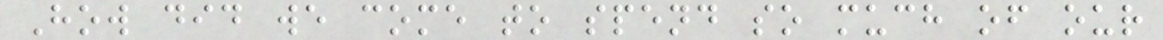How did we come to spend so much of our
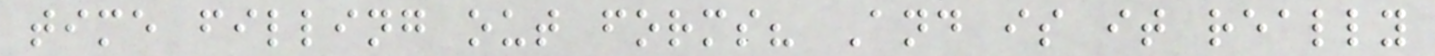time filling out forms? And is it really
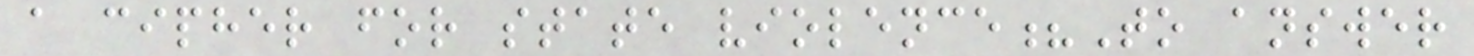a cipher for state violence?To answer
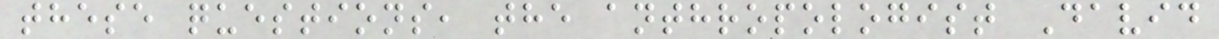these questions, the anthropologist David
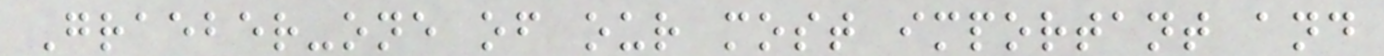Graeber-one of our most important and
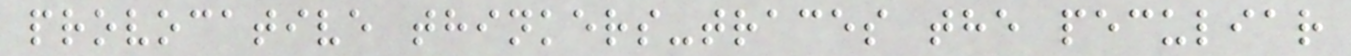provocative thinkers-traces the peculiar
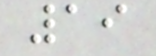19
